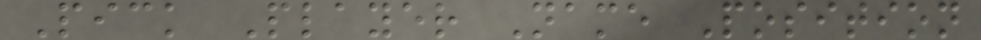Pick Player Name Position
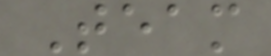Team
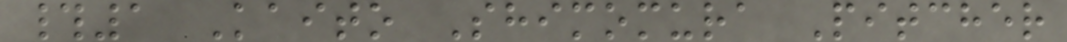#1 Kaito Shimomura Pitcher
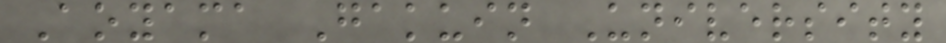Aoyama Gakuin University
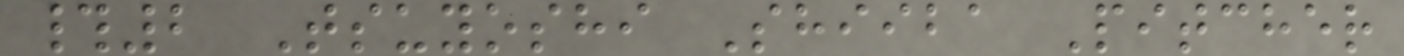#2 Tsuyoshi Shiiba Pitcher
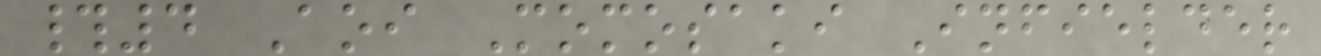#4 Aoi Momosaki Infielder
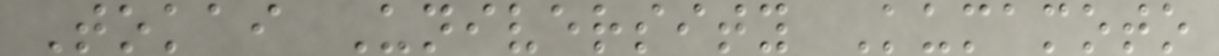Tokai University Kumamoto
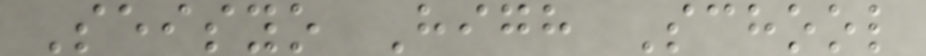Seisyo High School
